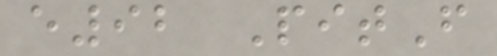e92 PitF
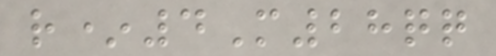r*4M28qq
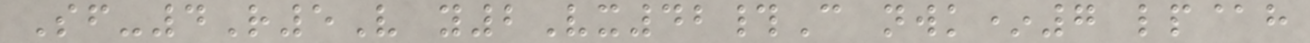Sf-4R5V y2Vx42#C nwk*7 lp@h
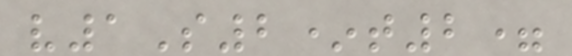v1S2*t2=
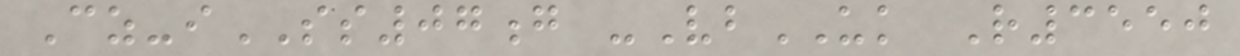Cz-iSS07g -VbUK R3550
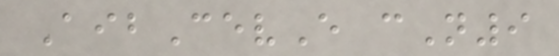AibCevE cN9
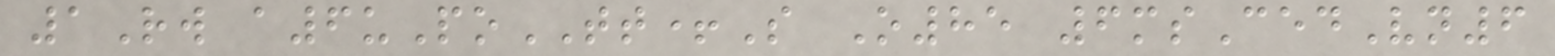1Rw a6uPoTT+S O85 6msCedVn6
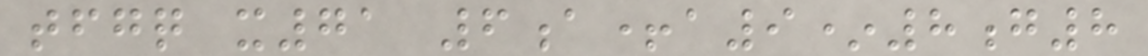tfgq x71 6a+a9*8g8
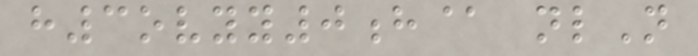h3ovyy0h@ nlN
